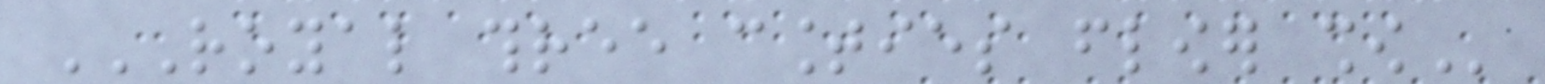ROYAL THREE COUNTIES FLOWER SHOW
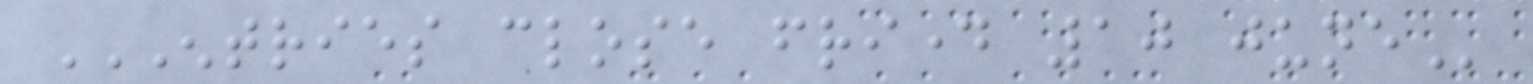ENTRIES CLOSE FRIDAY 10 JUNE
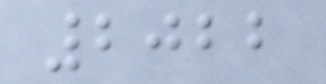2022
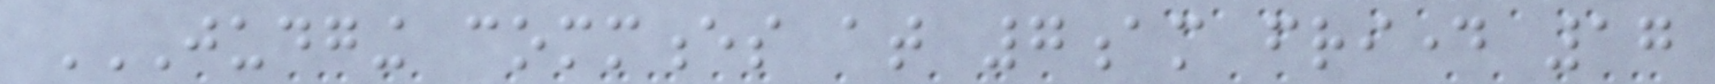JUDGING COMMENCES AT 7AM FRIDAY 17
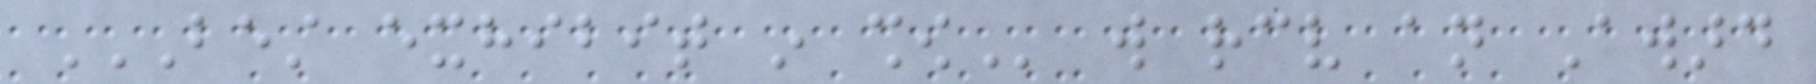BEST EXHIBIT IN SHOW will receive an Award
